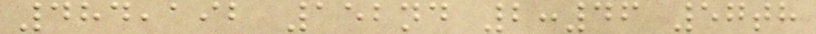484,192 152nd 2:46 57th
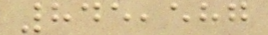845,587
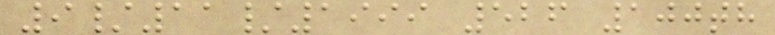9/11/1999 526 100th
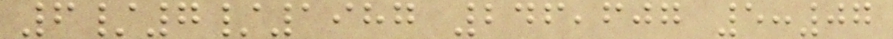6/7/1987 246,607 5:07
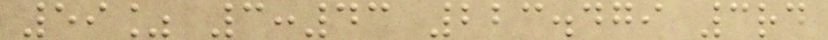59% 3:43 223.479 3rd
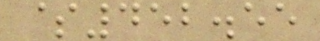$452.55
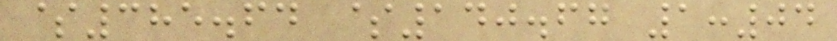$385.64 $140.67 1:04
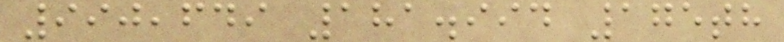990,649 181.994 175th
